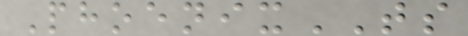PhoenixTS
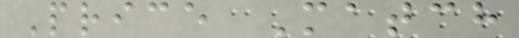Price Match
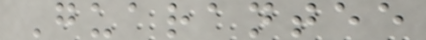Guarantee
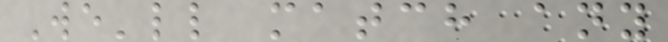We'll match any
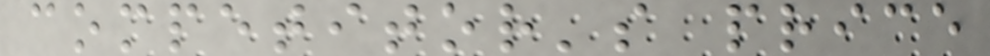competitor's price
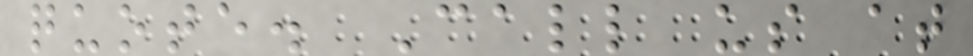quote. Call us at
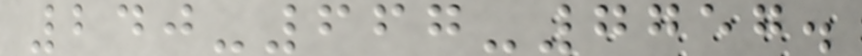240-667-7757.
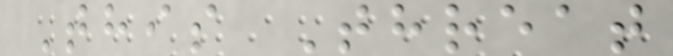This Threat
